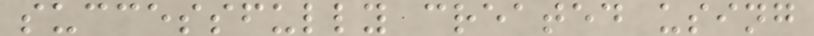successfully created using
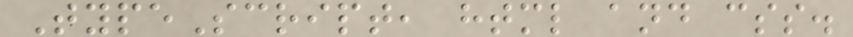TypeScript, html and css.
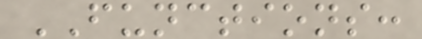FUNCTIONS:
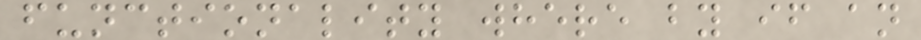functionality where by if an
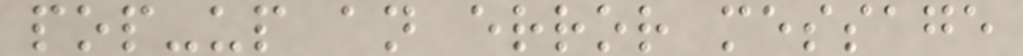pop-up an error message
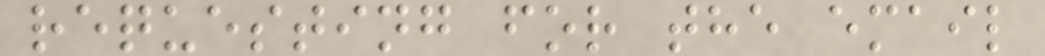requesting for the email
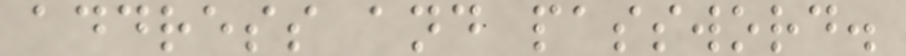address and password.
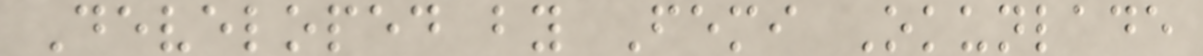Developed by Femi Okunlade
